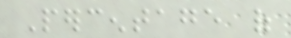Percentage of
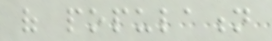of population
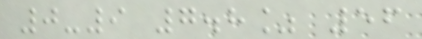0-9 7.8% 56
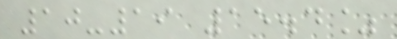10-19 15.4%
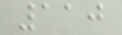110
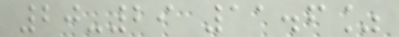20-29 11.6%
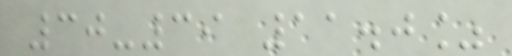30-39 11.0%
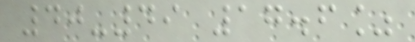40-49 17.6%
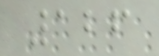126
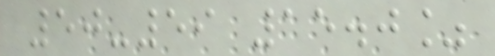50-59 15.0%
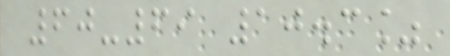60-69 10.3%
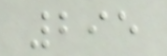295
